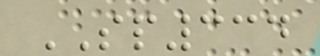SP334
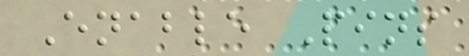Enable Pins
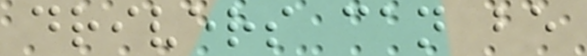drivers can be
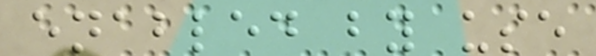enabled by use
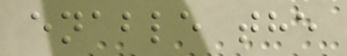enable the
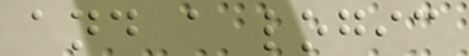and a logic
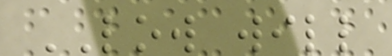LOW will
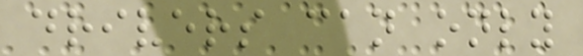drivers can only
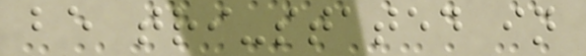be tri-stated in
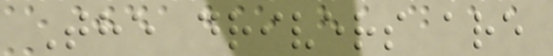The drivers are
